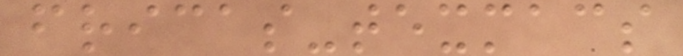fricas-texmacs
